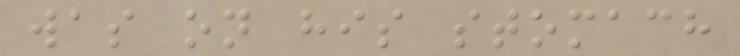was on his stomach
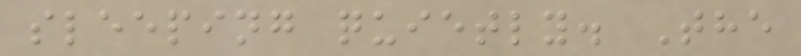sleeping quietly. The
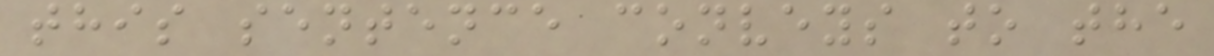this sentence conveys to the
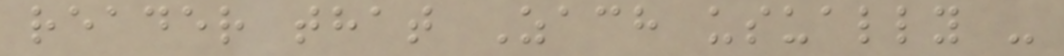reader that Zach usually -
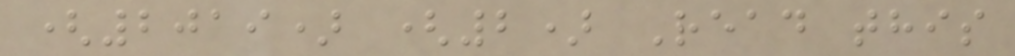(2019) (2) Read this
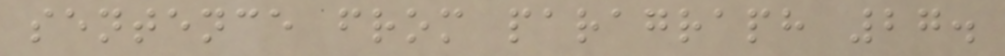sentence from paragraph 27.
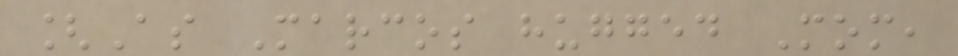[As Marcos hugged Mom,
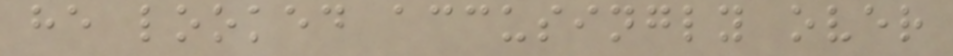he looked accusingly over
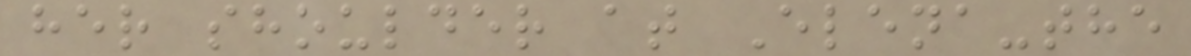her shoulder at Elena-the
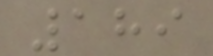189
